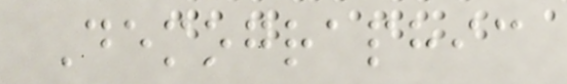Demographic
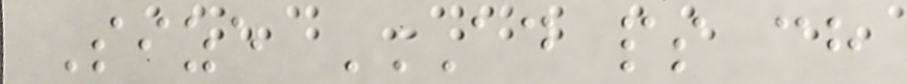Size AD PS CH
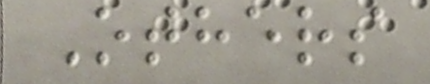Others
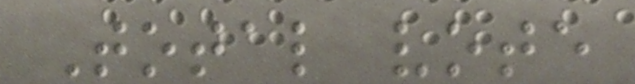Total vote
